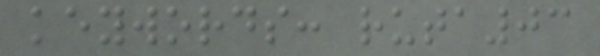keywords: ruta03
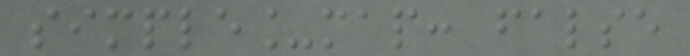simple_map: false
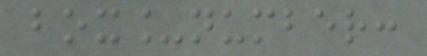box_number:
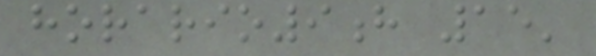horario9h 15'
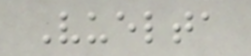Vuelta
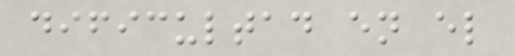dificultad en el
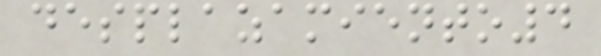desplazamiento4
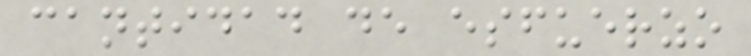cantidad de esfuerzo
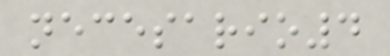necesario4
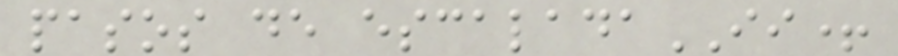pasos de escaladaII+
